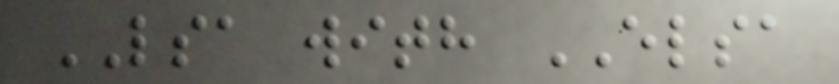LSA with ELSA
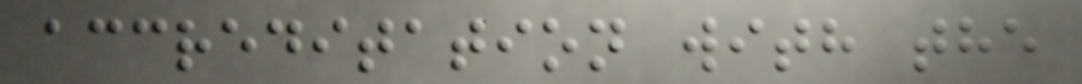accreditation with the
